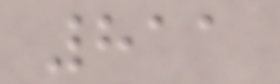811
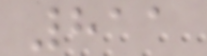811
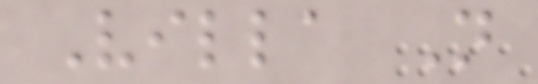Villa N
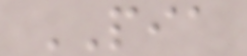PIA
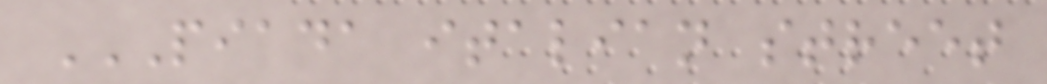PIADA ITALIAN STREET
